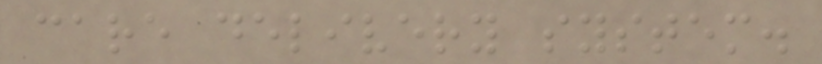care delivery system.
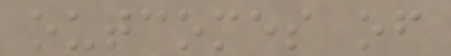outcomes of
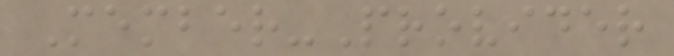Member-Provider
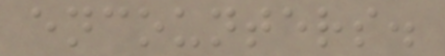encounters.
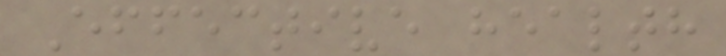Effective health
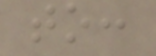to:
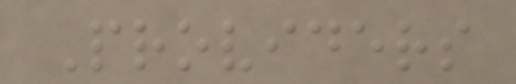Providers
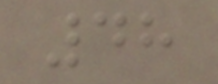48
